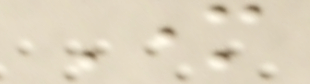Mother
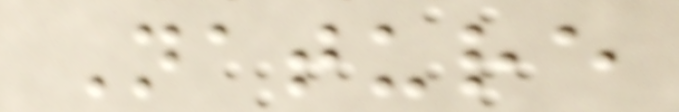Nature
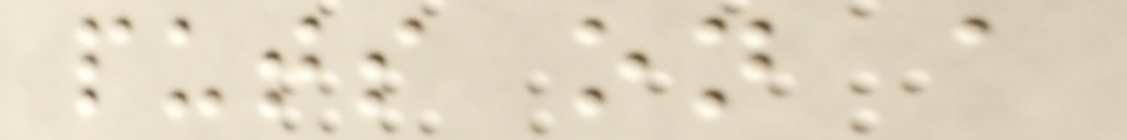puts on a
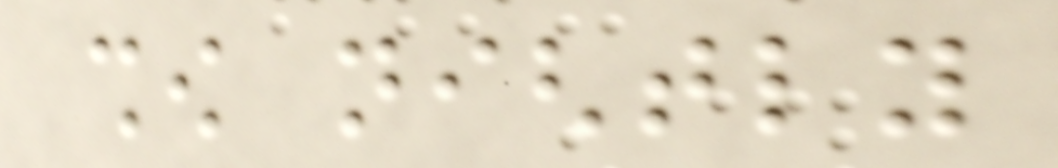show nightly
